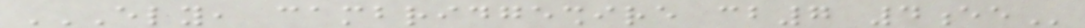ELY, CAMBRIDGESHIRE CB7 4EE
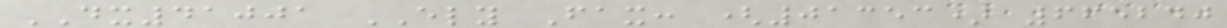DX41001 ELY Fax: (01353) 665240
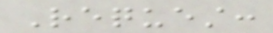Request:
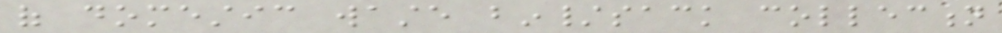of domestic waste bin/sack collection
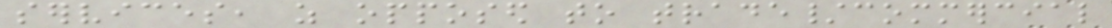services, as opposed to trade/commercial
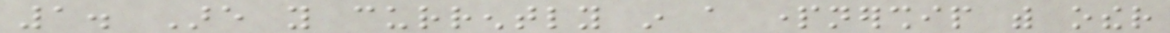1. Are you currently in a partnership with other
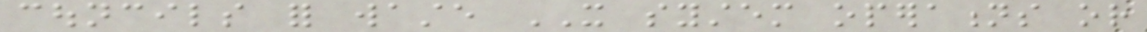councils for waste IT system operations or
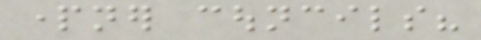partner councils?
